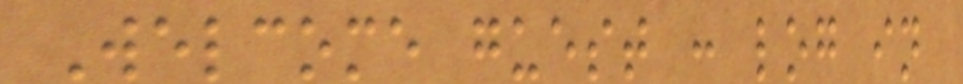Welcome guest : log in
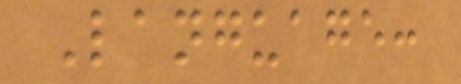Language:
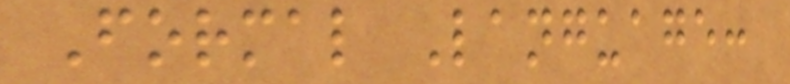Formal Language:
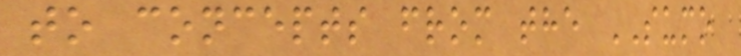to concepts from the SUMO
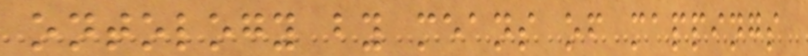ontology by means of mappings
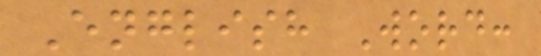English Word:
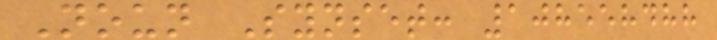Noun Synset: 108558488
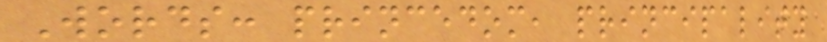Words: princedom, principality
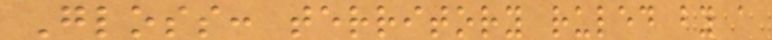Gloss: territory ruled by a
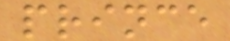prince
